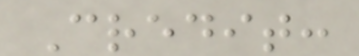Credit:
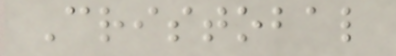Cristobal
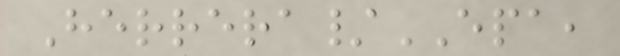Herrera/EPA,
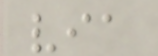via
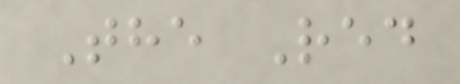The Red
